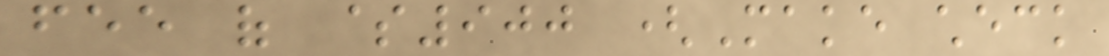fee of $900 (Make check
